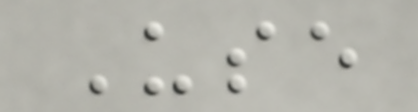Use
